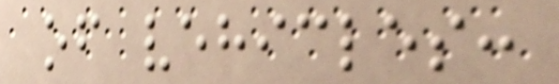of vehicles:
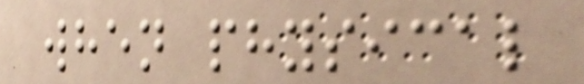when physical
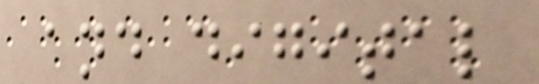and digital
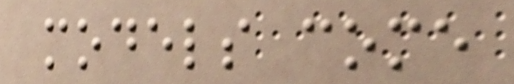models come
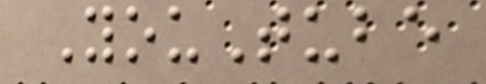YouTube
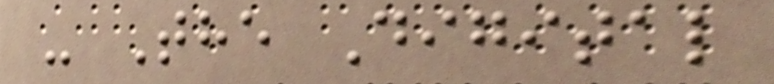- The Digital
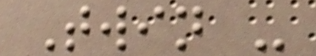Twin -
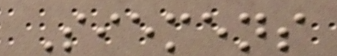Siemens
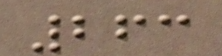263
